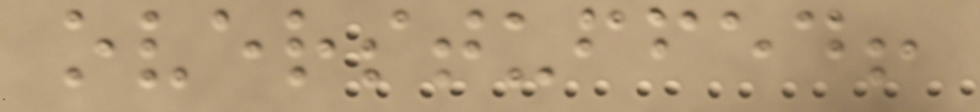overstuffed!
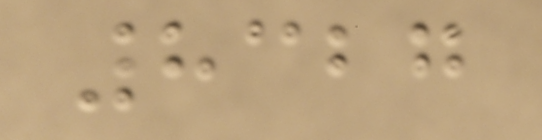8327
